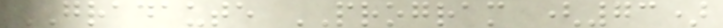GRADAUTE PROGRAM (73)
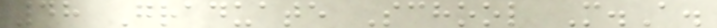48 Graduate School M.A.
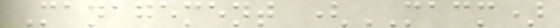Management (MACM)
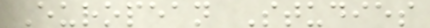European Studies
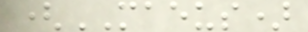(MAEUS)
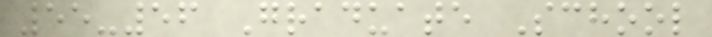55-56 Graduate School
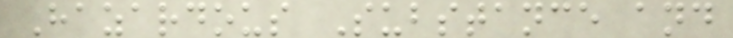Hazardous Substance and
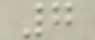7
